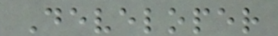Developer
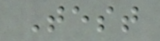Test
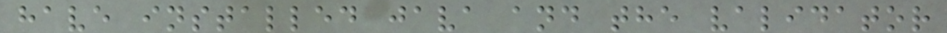have installed java and the validator
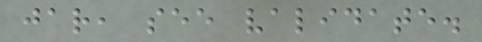jar, see validate.
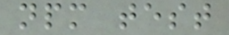npm test
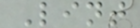Lint
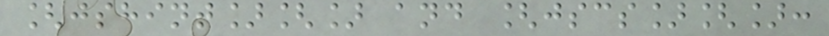[jshint][] and [jscs][]:
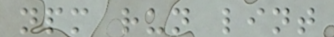npm run lint
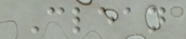Clean
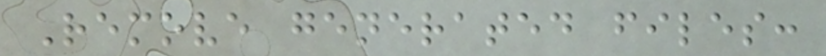Remove generated files:
